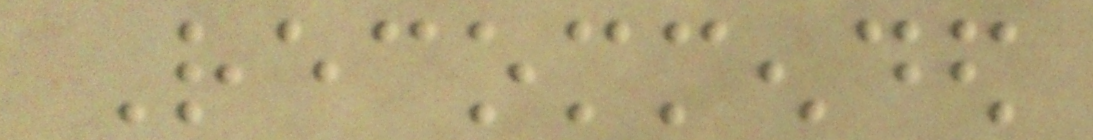Recommended
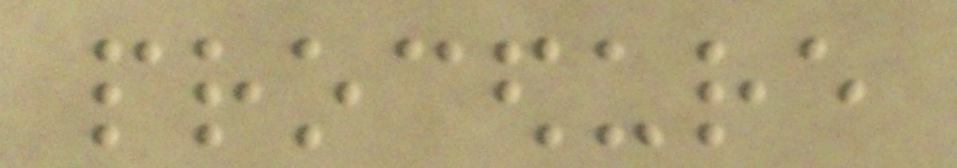procedure
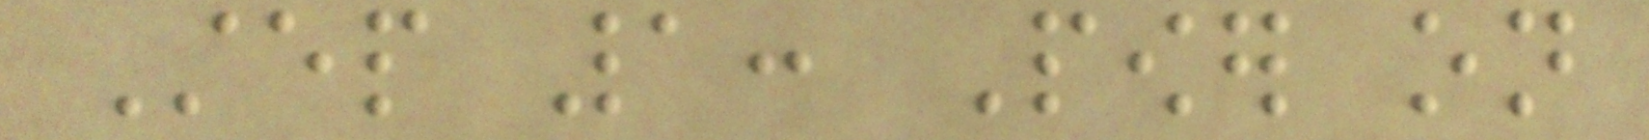Step 1: Power on
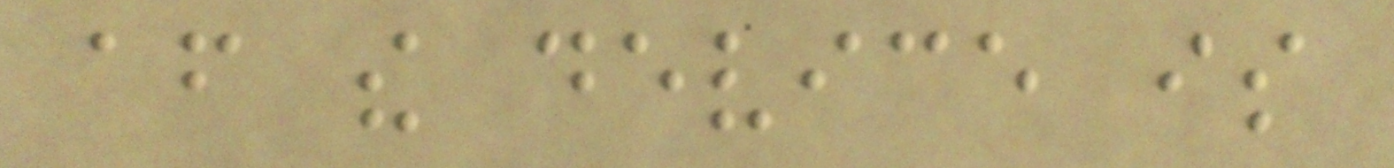after the device is
